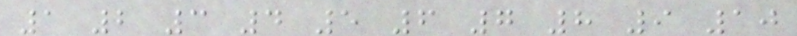1 2 3 4 5 6 7 8 9 10
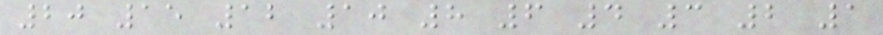20 15 12 10 8 6 4 3 2 1
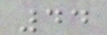44
